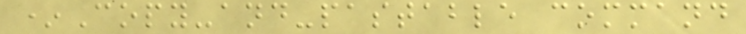*Copy-and-pastable command
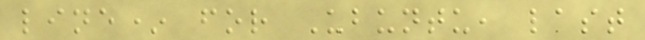line* for Ubuntu, last
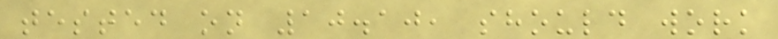tested on 10.10, should work
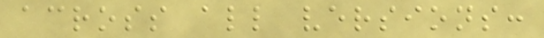across all versions:
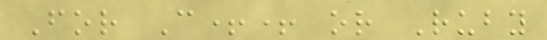For C++ or Ruby
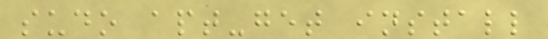sudo apt-get install
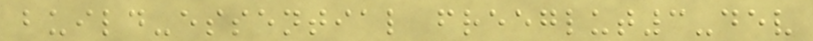build-essential freeglut3-dev
